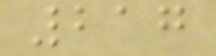217
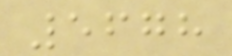5678
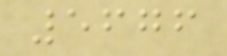5676
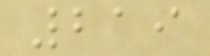219
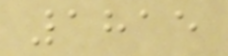1815
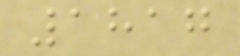1817
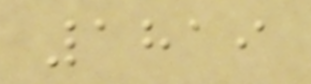1819
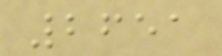2651
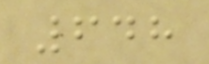648
